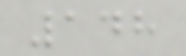148
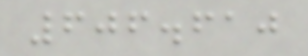606.610
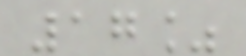17%
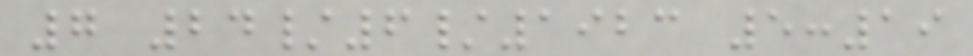7 24/6/1923 5:19
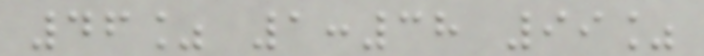46% 1:38 99%
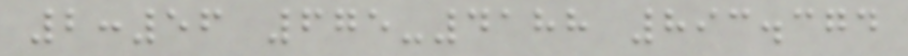2:56 675-4188 893.374
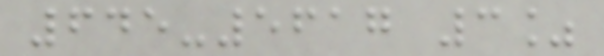645-5617 3%
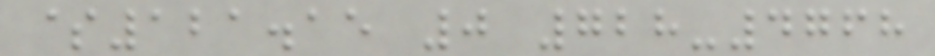$121.15 0 728-4768
